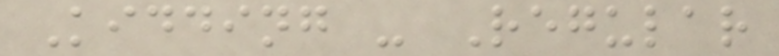Kidding - Regular
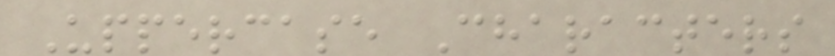Uppercase Characters
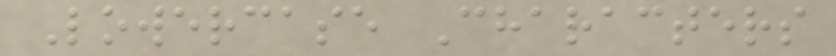Lowercase Characters
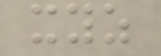xyz
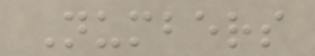Numbers
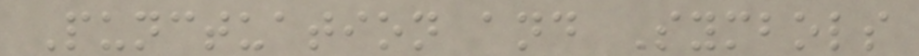Punctuation and Symbols
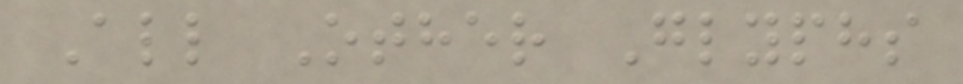All Other Glyphs
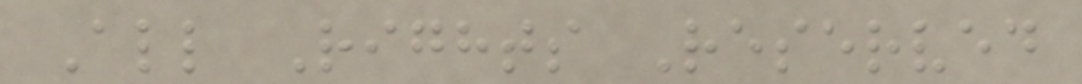All Rights Reserved
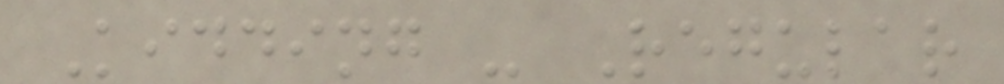Kidding - Regular
